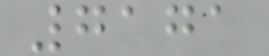7171
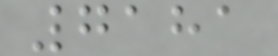7181
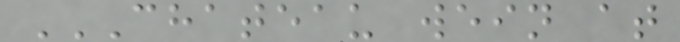CHATEAU WEIN AT
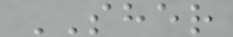SHER
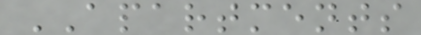APARTMENTS
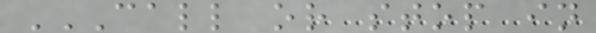CALL OR STOP IN
